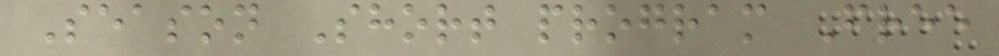Season Short program Free
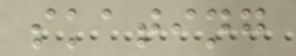skating
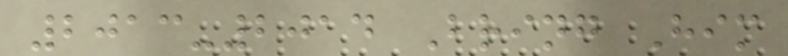2013-2014 Bring Him
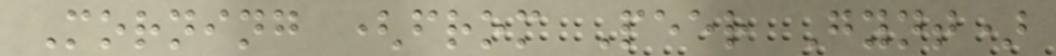Morning (from Peer Gynt)
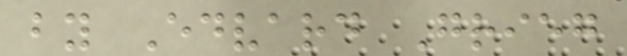by Edvard Grieg
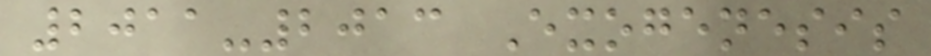2011-2013 Exogenesis
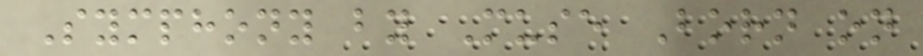Symphony by Muse Born on
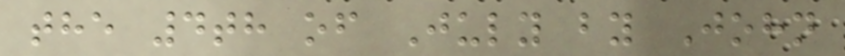the 4th of July by John
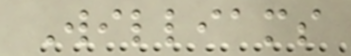Williams
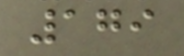179
